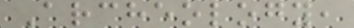Archeology,
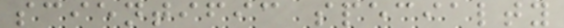scientific specialty
